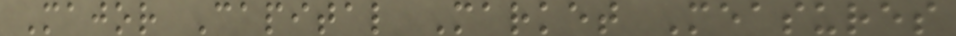Major Capital Market Measures
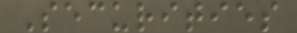Securities
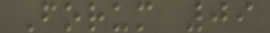Forum 09
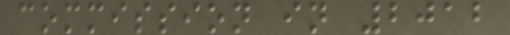commission in 2012
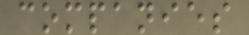companies
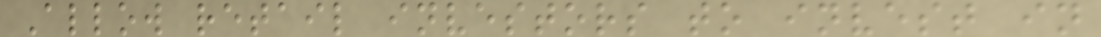Allow retail investors to invest in
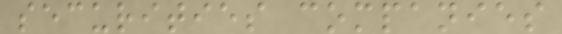securities companies
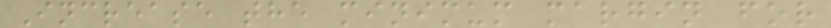Increase the minimum margin for
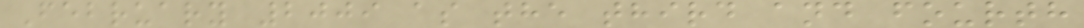February 2009 as the third and fourth
